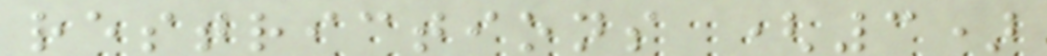restrictions (3)
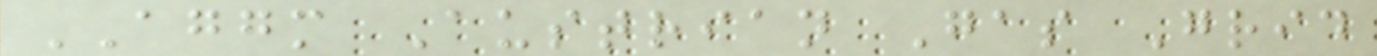AGGM Austrian Gas Grid
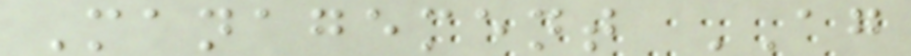Management AG
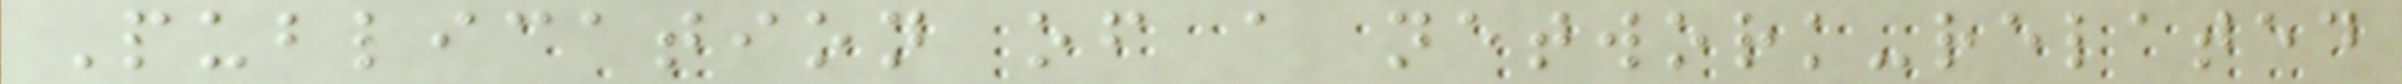Publication of a network-related
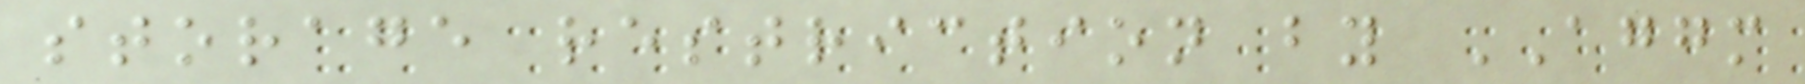storage restriction by AGGM
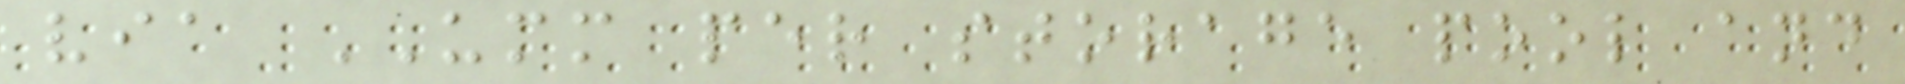via UMM per storage pool and
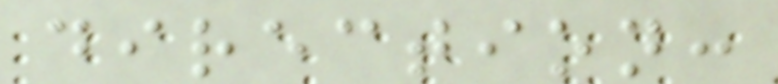direction:
